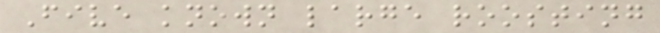Five known large roosting
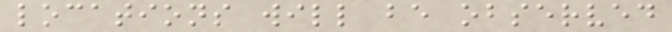locations will be observed
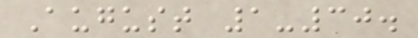August 1-30.
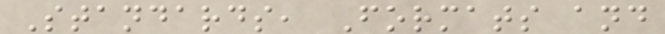Standards, Formats and
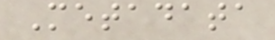Metadata
